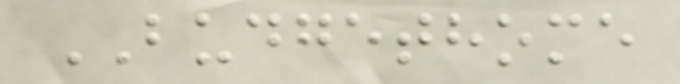BUDGETHOME
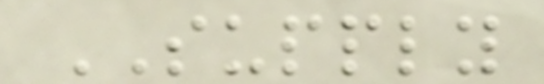SUPPLY
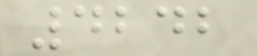4242
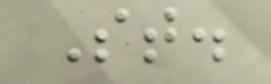St.
